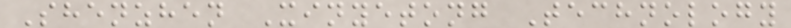Shenzhen Xinyetong Technology
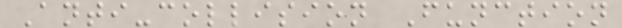Anti-collision Function
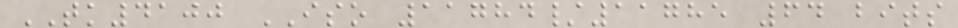TK4100 ISO 11784/11785 64 bits
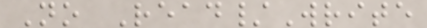No Read/Write
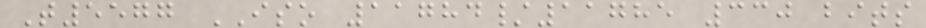T5577 ISO 11784/11785 330 bits
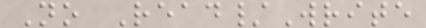No Read/Write
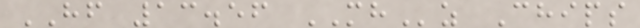HF 13.56 MHz Chips
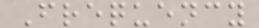Frequency
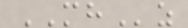MHz
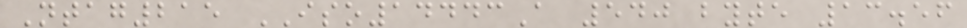Ntag215 ISO14443A 540 byte 13.56
